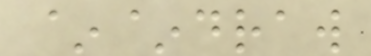~~draw
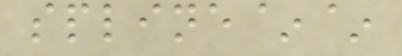spline~~
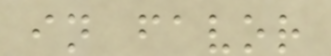in favor
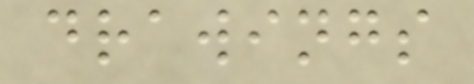drawings
